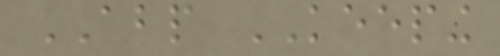ABP KEEPING
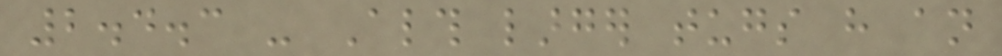2.4.3 - Although larger tugs have an
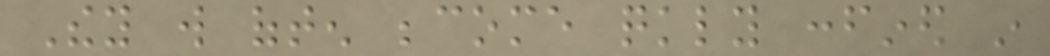They will often become quickly confined in
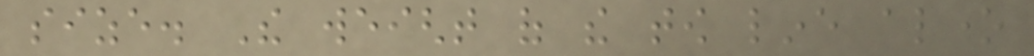size. The weight of the tow line alone
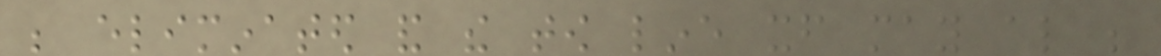be eliminated and the tow line itself may also be
